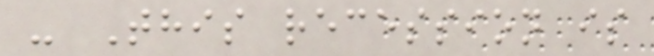- This recession is
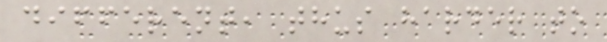different, thus harder to
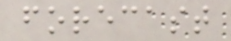forecast
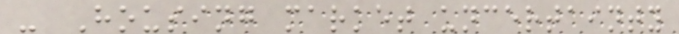- Housing market uncertainty
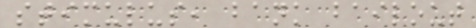stimulus, bank bailout
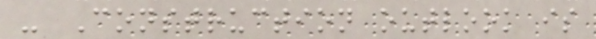- Construction outlook is
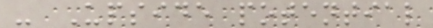- Upside potential
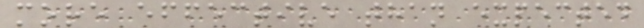more effective than expected
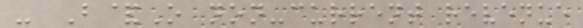- B&O non-current revenue
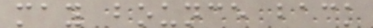may bounce back
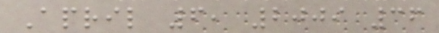April 6, 2009 36
